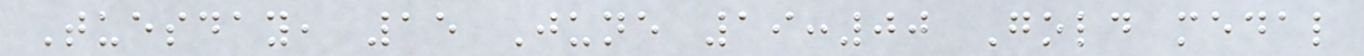Tuesday, 15 June 19:00 Gold medal
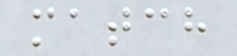match
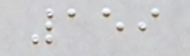159
